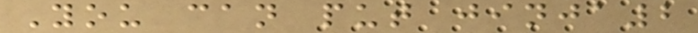You can put jinja2
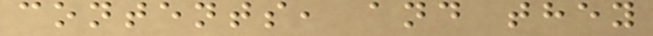contents, and they
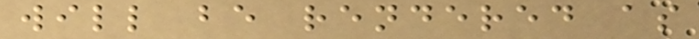will be rendered as
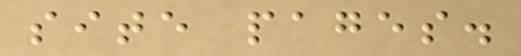site pages.
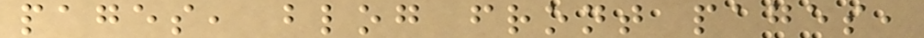pages, blog front pages,
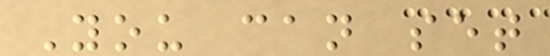You can set
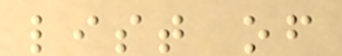list of
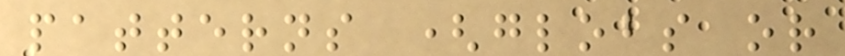patterns (globs or
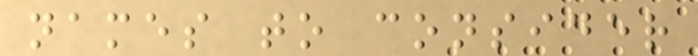names to consider
